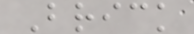Brick
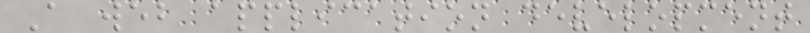A web application development
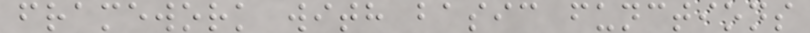framework with basic functions
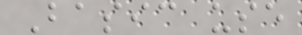Basic use
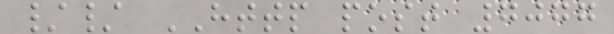// HTTP post 7077
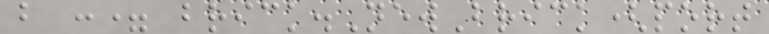b := brick.NewBrick(port
